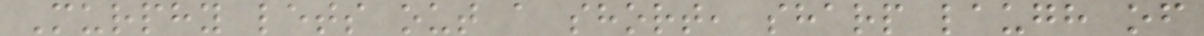Murphy lets out a short, sharp laugh of
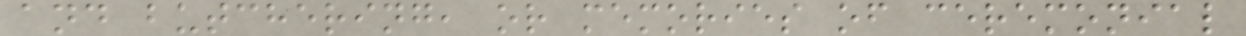and butchering, or memories of ceremonial
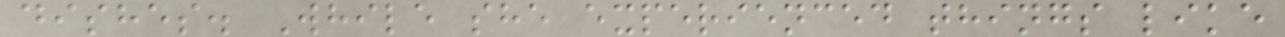dishes. While she experienced things like
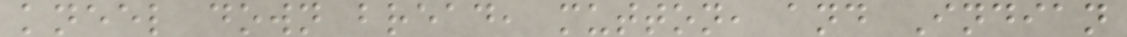kneel down bread, mutton, and Indian
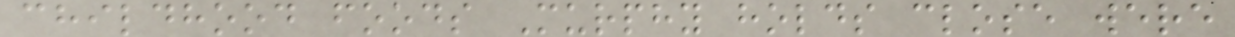childhood foods Murphy holds close were
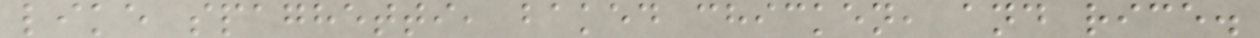like spaghetti, baked chicken, and rice.
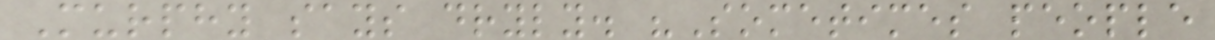Murphy says dryly. "Sometimes people
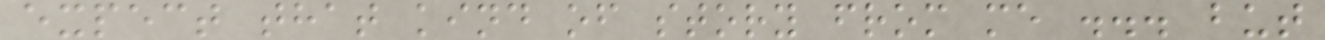expect that kind of story from me ... but
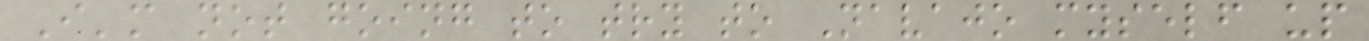I'm not going to try to Navajo myself up
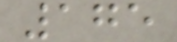175
